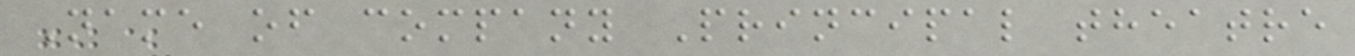Name of company Principal theatre
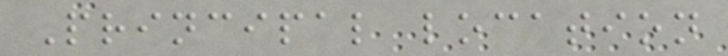Principal location
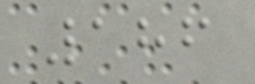186
